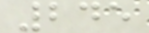245
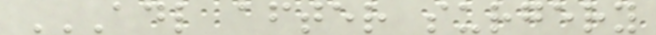ADL AFTER SURGERY
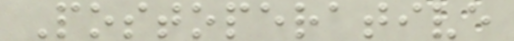Postoperative
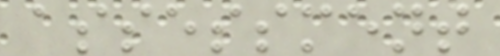assessment
